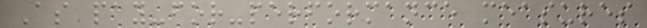As pay-for-performance measures
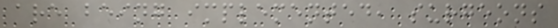are being implemented, surgeons
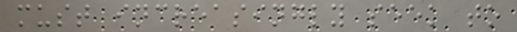must increasingly seek to
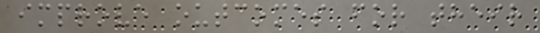improve outcomes for their
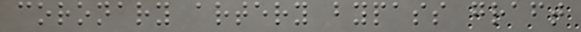coronary artery bypass graft
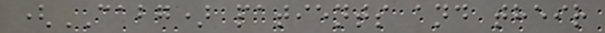(CABG) patients and their
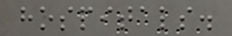hospitals.
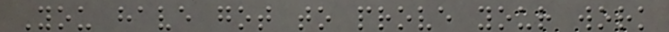You have got to prove your work
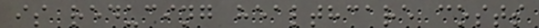is reducing healthcare costs
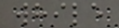while
